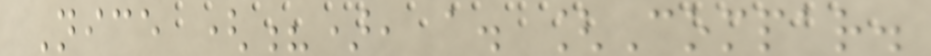Nice (?), a. [Compar.
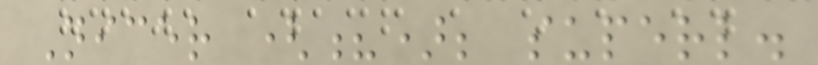Nicer (?); superl.
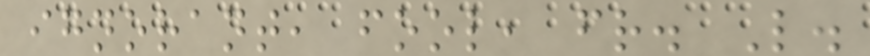ignorant, fool, fr. L.
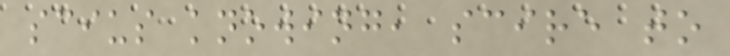scius knowing, scire to
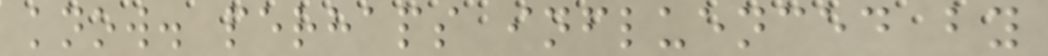know. perhaps influenced by
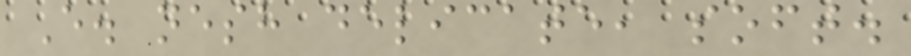E. nesh delicate, soft.
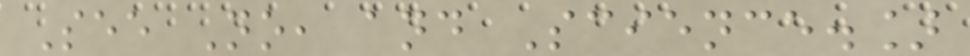See No, and Science.]
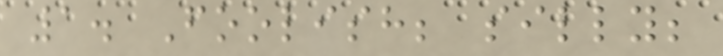1. Foolish; silly;
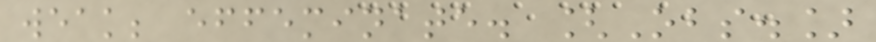weak; effeminate. [Obs.]
